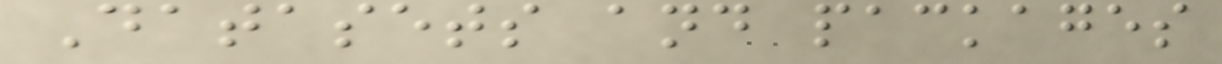Datasets and packages
